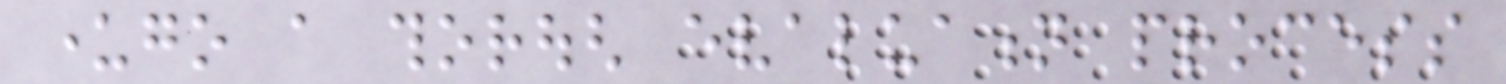undergo a thorough evaluation process
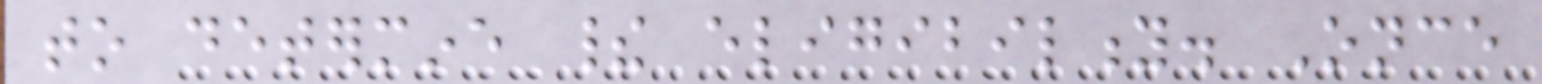to determine their eligibility. Once
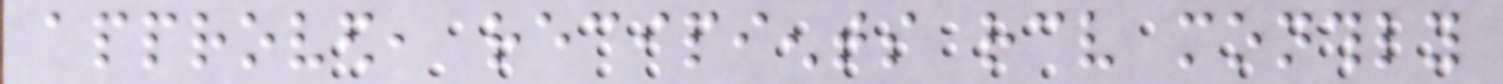approved, recipients receive monthly
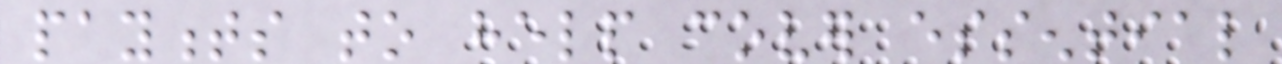payments to help cover essential
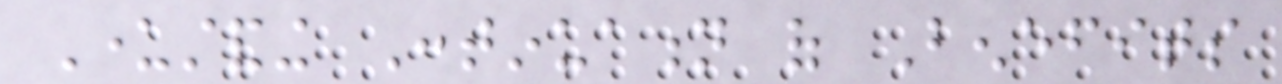Understanding Continuation of Benefits
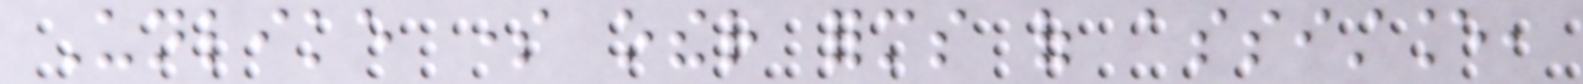Unlike some other forms of assistance,
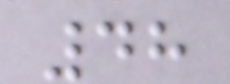48
